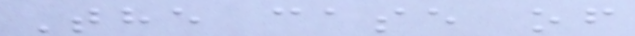The case of
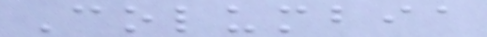Columbia
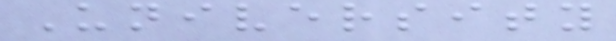University
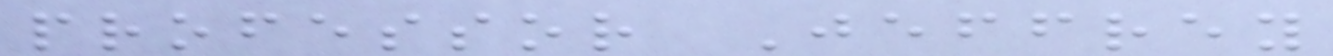professor Jeffrey
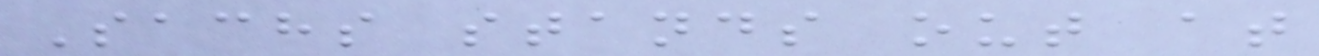Sachs stands out at
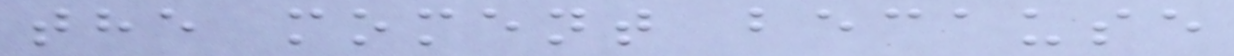the moment because
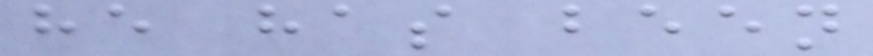he has been
